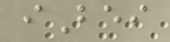iBei
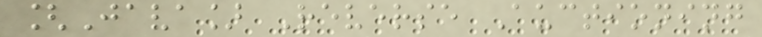[Java] Reverse Auctioning
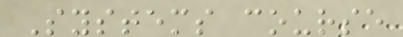Systems course
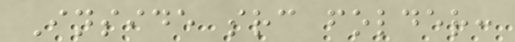Inside src folder:
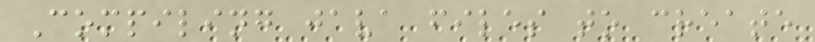Compiling java files to create
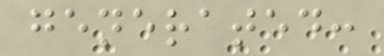generated:
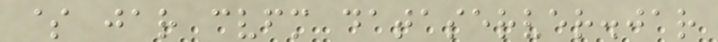$ jar cvfm dataserver.jar
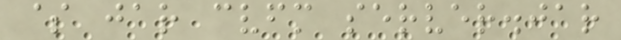$ jar cvfm server.jar
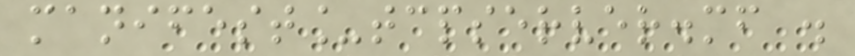manifest_tcpserver.mf .
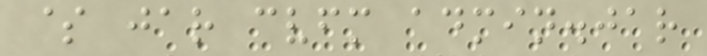$ jar cvfm admin.jar
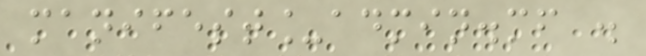manifest_admin.mf .
